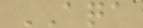AQA
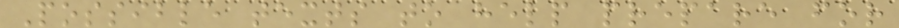Possible texts to help prepare for
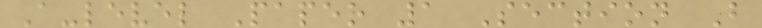A-level Paper 1 Section B
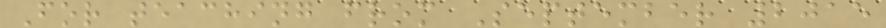For teaching from September 2015
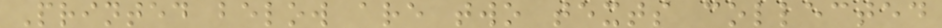Printed below are two texts collected
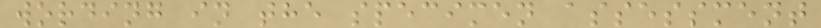wording in the specimen assessment
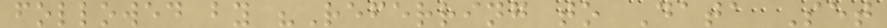followed by "Referring to Data Set
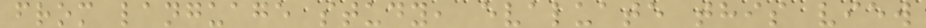from language study, evaluate this view
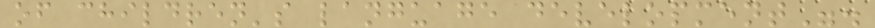of children's language development".
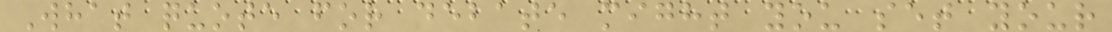What quote for debate might you set your
